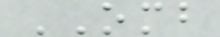OMB
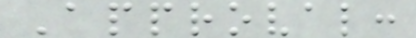Approval:
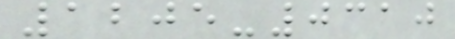1205-0310
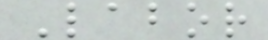Labor
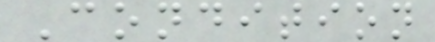Condition
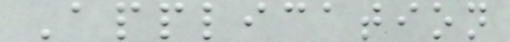Application
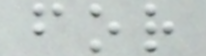for
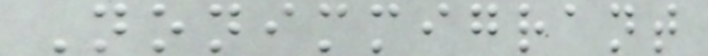Nonimmigrant
